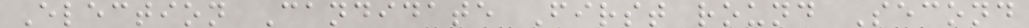Election Candidate First round Second
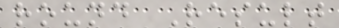round Result
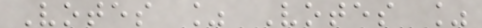Votes % Votes %
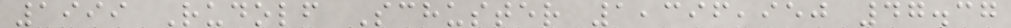1999 Rudolf Schuster 1,396,950 47.37
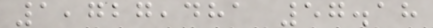1,727,481 57.18
